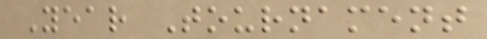Year Tournament
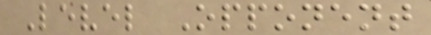Level Opponent
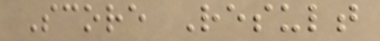Score Result
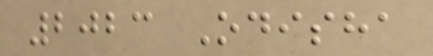2023 Odisha
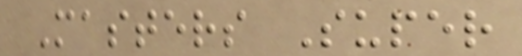Masters Super
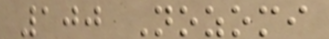100 Nozomi
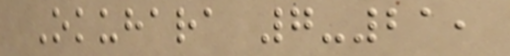Okuhara 7-21,
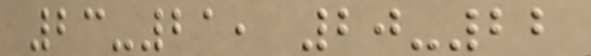23-21, 20-22
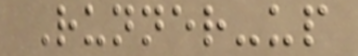Runner-up
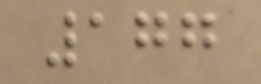177
